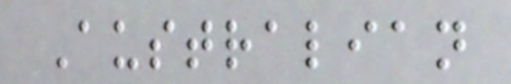Australian
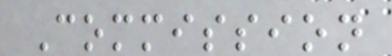Commission
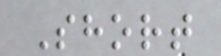Short
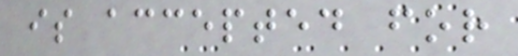is accepted for
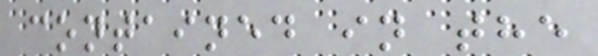contained in the
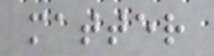matter
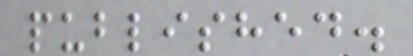published.
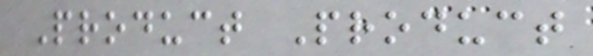Product Product
